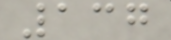137
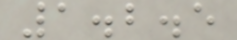1.2.5
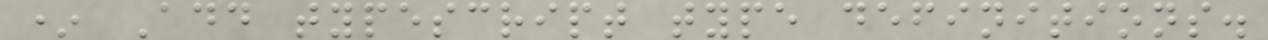* Add typescript type definitions.
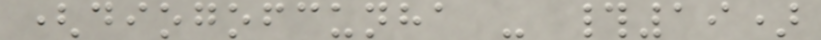(diogofcunha - #19)
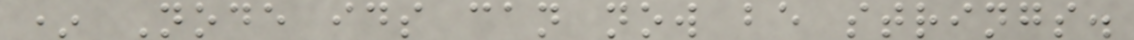* Node ids can now be strings.
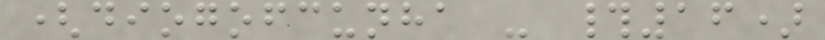(diogofcunha - #16)
